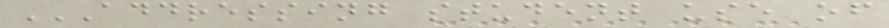ADDRESSING STUDENT USE OF
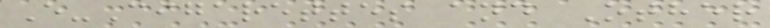E-Cigarettes and Other
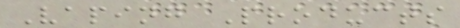Vaping Products
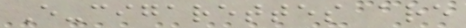E-cigarettes are
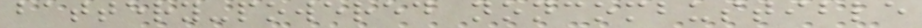battery-powered noncombustible
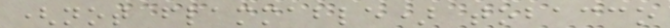(not flammable) tobacco
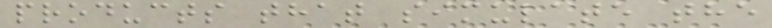products that simulate the
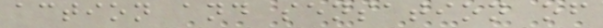action and sensation of
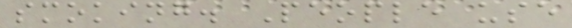smoking. People use
